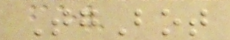TgBot
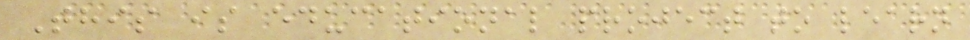This is educational project to learn
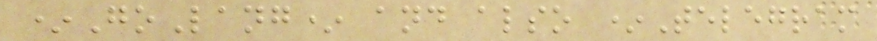*GoLang* and also *Telegram
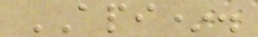API*.
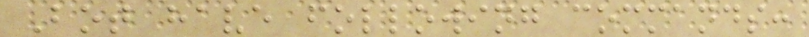Bot have following commands:
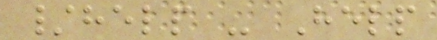/help - Help
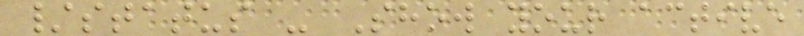/status - Show your active
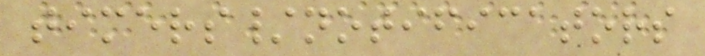timers/notificators
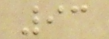93
